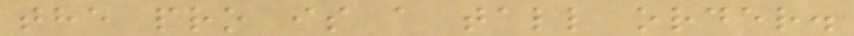the pro is a tall order.
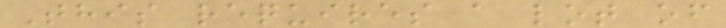This requires a lot of
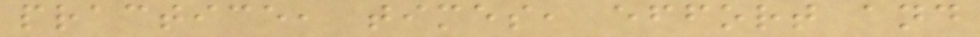practice, times, effort and
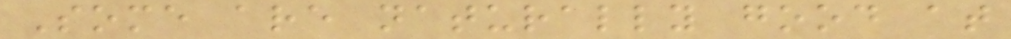Some are naturally good at
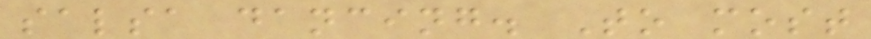salsa dancing. To most
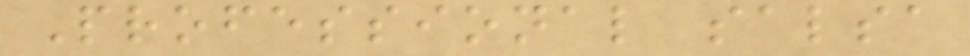Professional salsa
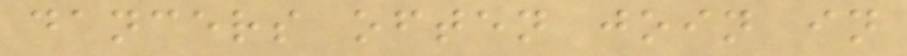dancers often join in
